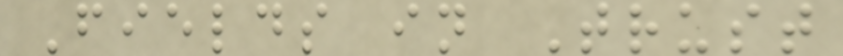Fields in Trust
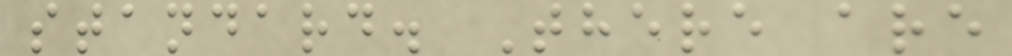standard. There are
